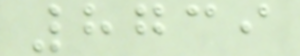8739
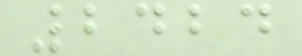2424
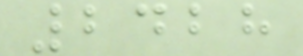2428
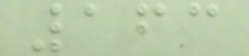163
